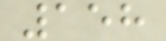158
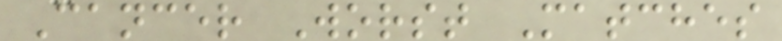Cancer Worst Matches
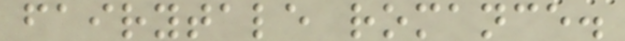fairytale romance.
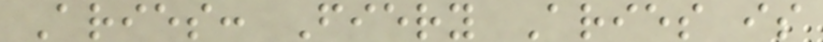Aries: Fiery Aries is
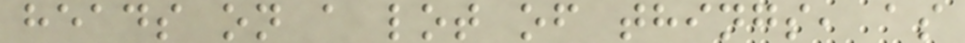heads on a lot of things, as
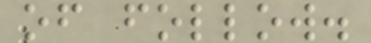of follow.
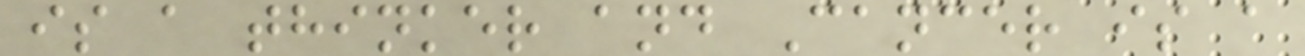is a thinker and Cancer is a
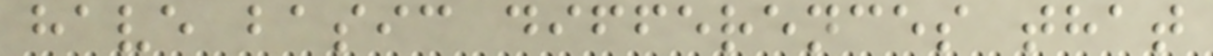have basic differences that
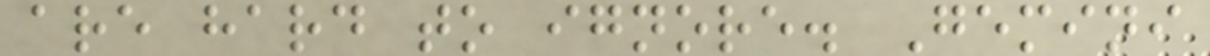are hard to ignore. Gemini
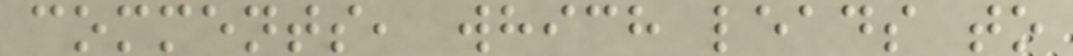comments, which leads to
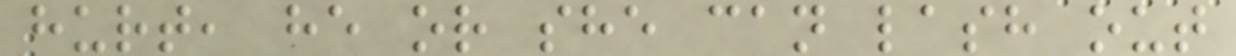hurt, he or she can lash out
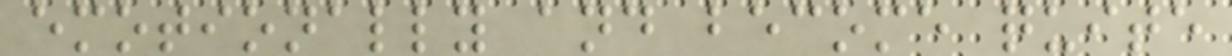emotionally and become quite
